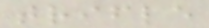trifle
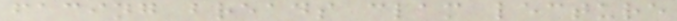facing breads clam lecture
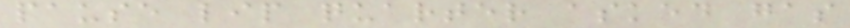pause lip quarter asked gas
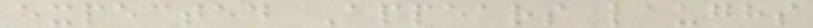expected Appears laughs
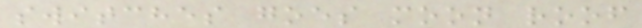switches goes moon roof
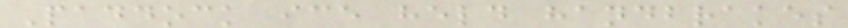Paddock ice held handbrakes
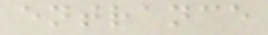entrance
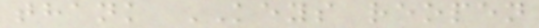thank KEYS reopen
